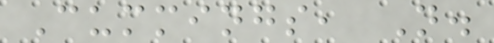Cummings, N.
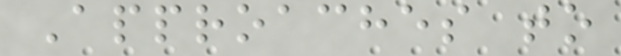Approaches to
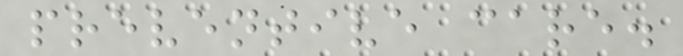preventive care.
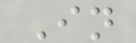In
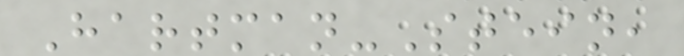Hartman-Stein,
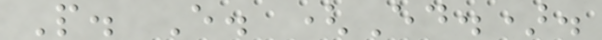P. E. (Ed.).
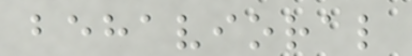behavioral
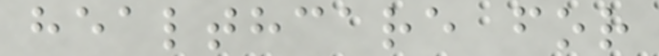healthcare for
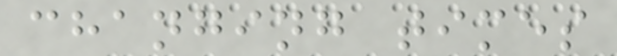changing times
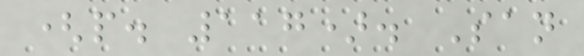(p. 117). San
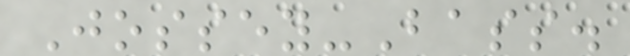Jossey-Bass.
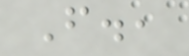F.,
